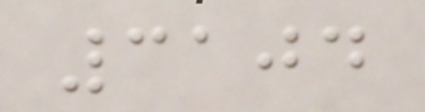3104
